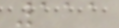111
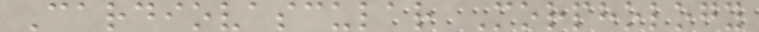Cardiovascular Morphology
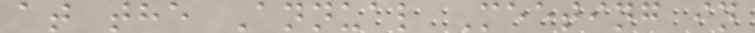at the Annual Meeting in
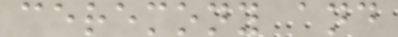ceremony and
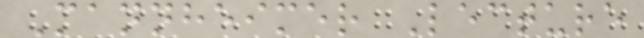Mannheimer Lecture
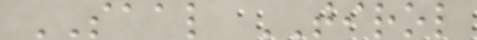SAAL TIROL
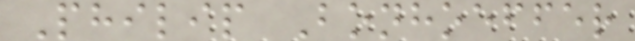Philip Bonhoeffer
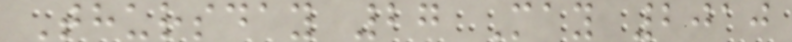Thursday 27 May 2010
